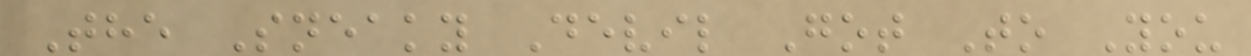The Sneaky Devil Got To You
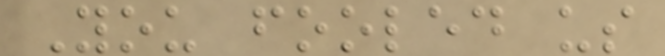You fooled us
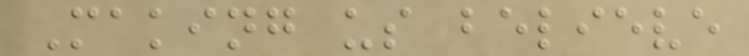Making us believe
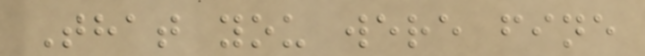That you were fine
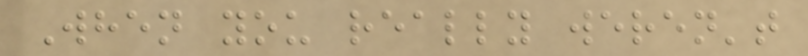When you really weren't
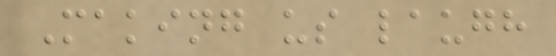Making us laugh
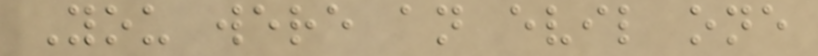You were an evil one
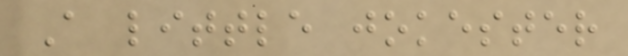A little jokester
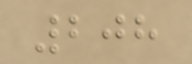208
